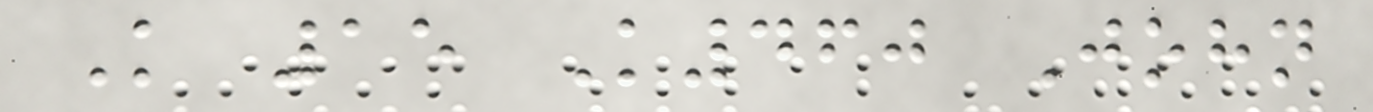K 15 K460 John
